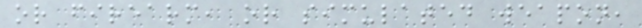or firearm, or simulated weapon,
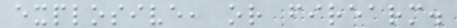explosive, or firearm.
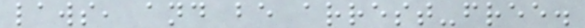laws, and be arrest-free.
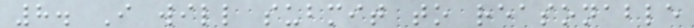8. I will submit to reasonable
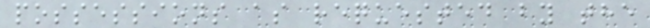possessions as requested by the
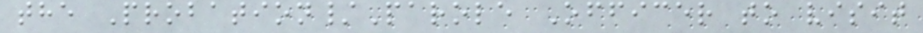the Probation/Parole Officer to visit
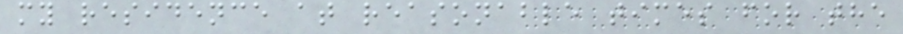my residence at reasonable times for the
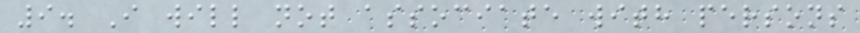9. I will not associate with persons
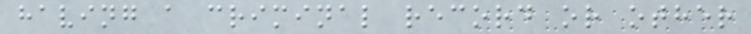having a criminal record or other
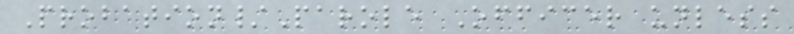Probation/Parole Officer unless
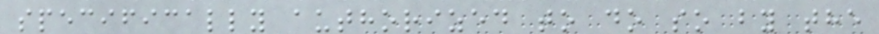specifically authorized to do so by the
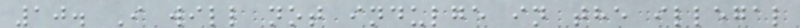10. I will not indulge in the illegal
